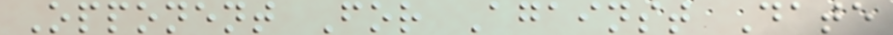Opponent For Against Date
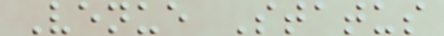Venue Status
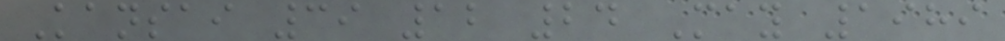Kansai 39 12 24 May 1989
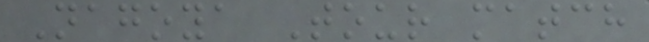Nagoya Tour match
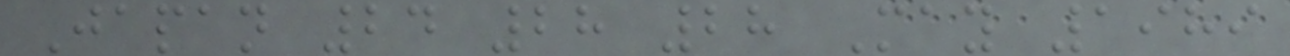Japan 24 28 28 May 1989
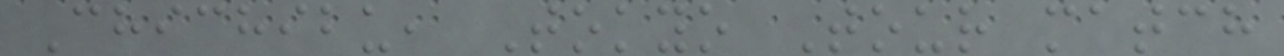Chichibu, Tokyo Tour match
